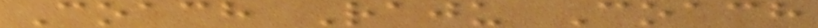Coach Raju Coach
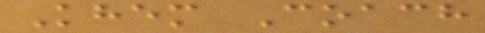Khem Coach
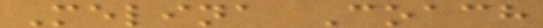Melina Coach
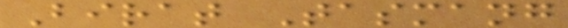Birat Tasmang
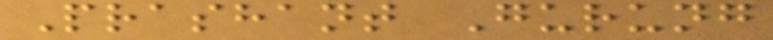Prashant Gurung
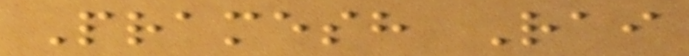Pramesh Rai
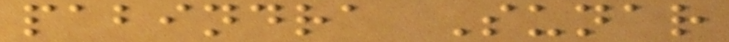pabindra Sunar
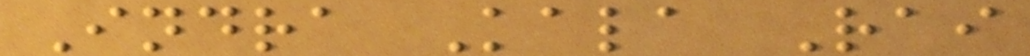Indra Kala Rai
